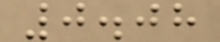0.08
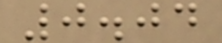0.04
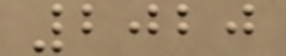2020
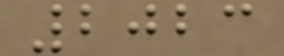2023
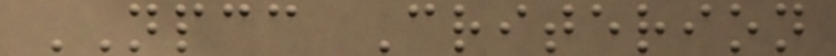NPCC Criterion
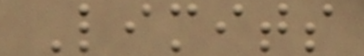Limits
